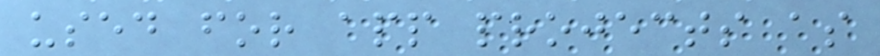used for app projects as
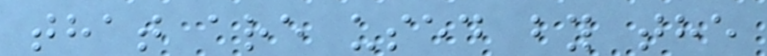that are used by the
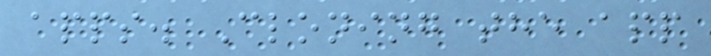apps. Cloning the app
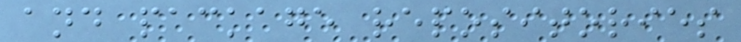and package repositories
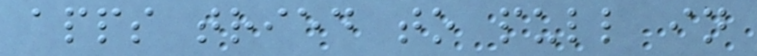apps tried to pull in
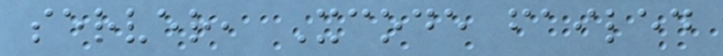server, Xcode failed
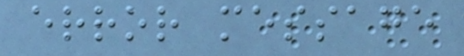error message
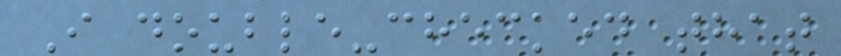I double-checked that
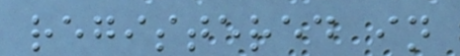registered in
